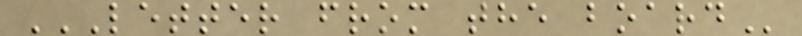LETTER FROM THE BOARD
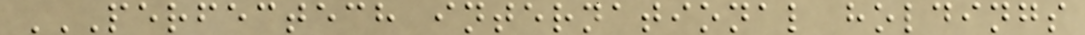PERFECTECH INTERNATIONAL HOLDINGS
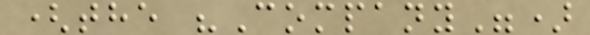(the "Company")
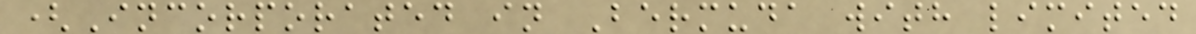(Incorporated in Bermuda with limited
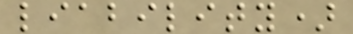liability)
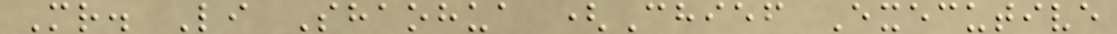Mr. Li Shaohua (Chief Executive
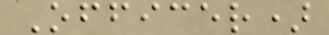Officer)
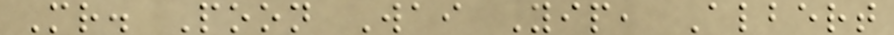Mr. Poon Wai Yip, Albert
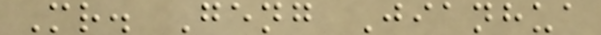Mr. Geng Jianhua
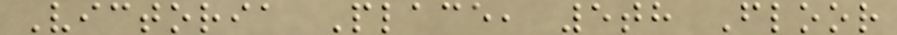Victoria Place, 5th Floor
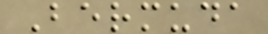Bermuda
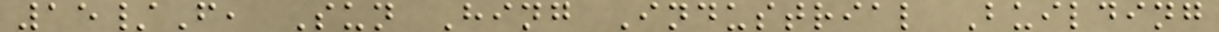15/F, Sun Hing Industrial Building
